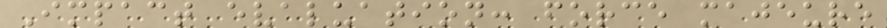Impact evaluation: force majeure
